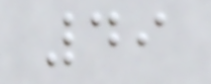49
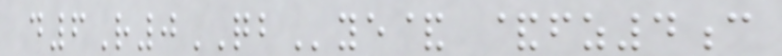d6R0QBye& &fz4c
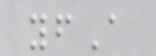yfA
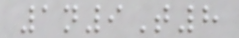1n9T8
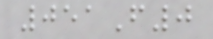051F0
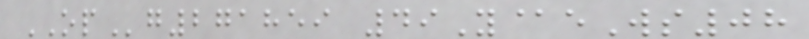OPg271859 49Y@eWs08
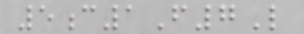5c1F7L
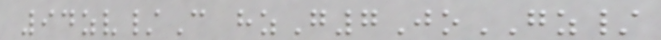94zv/C hzG7JoGZ/
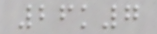26k7
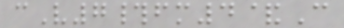cV7#fm4&C
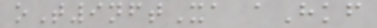oT9nftXa aHkf
